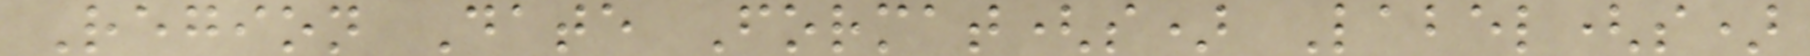Region Date Format(s) Label(s)
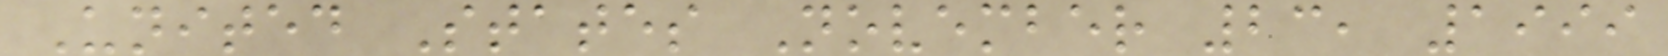United States November 23, 1999
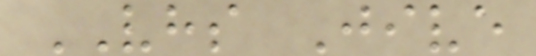VHS Jive
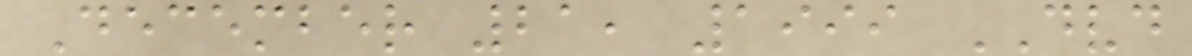December 21, 1999 DVD
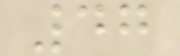47
